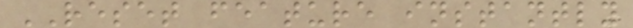RESET feature instantly
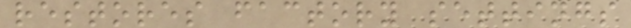restores factory settings
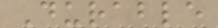Durable
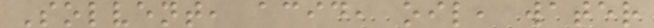Solvent, acid, oil, water
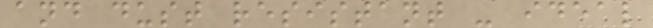and dust resistant - ideal
